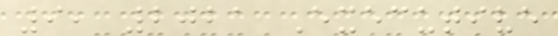9, 2021 Executive
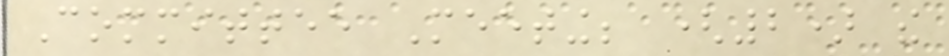Committee Meeting; (2) the
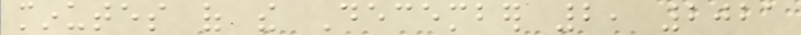minutes of the December 2, 2021
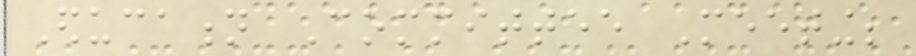Education Committee Meeting;
